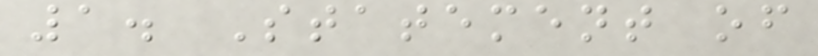1. Statement of
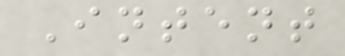Intent
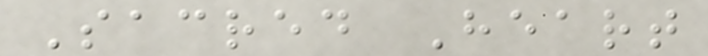Sacred Heart
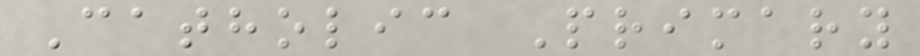Catholic Primary
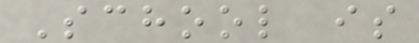School is
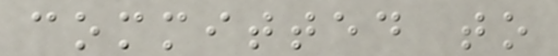committed to
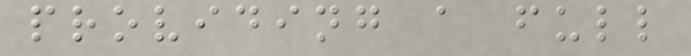providing a full
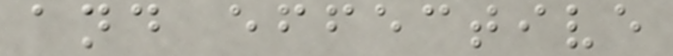and effective
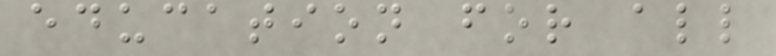education for all
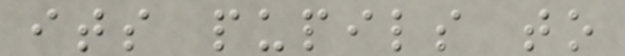its pupils to
